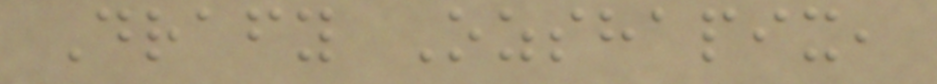Drafy Ozshapix,
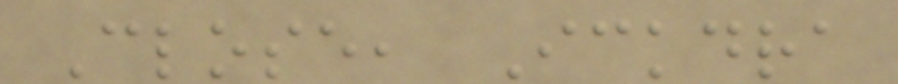Close, Ickdra
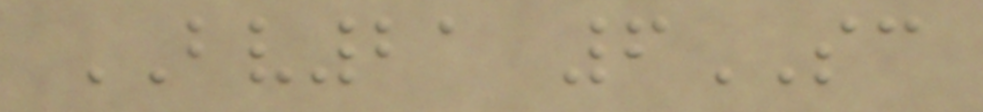BV21 6SC
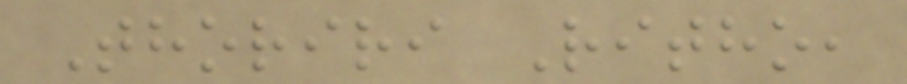Thoriri Ritho,
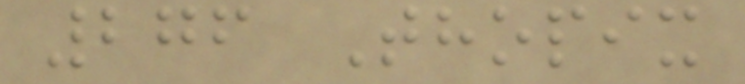276 Thopix
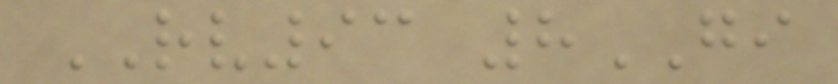RV93 8GI
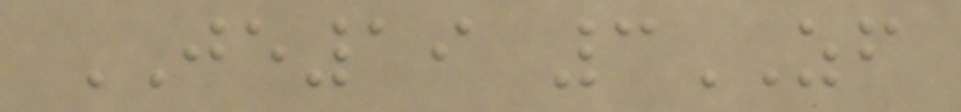JE19 3ZF
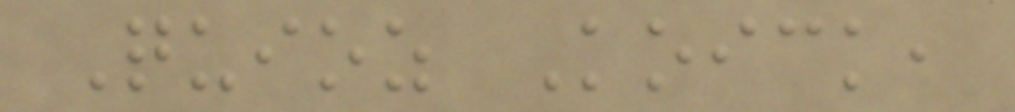Quioz Koick,
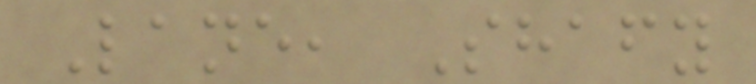Lane, Shafy
